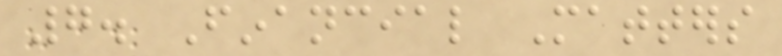7. Financial Matters
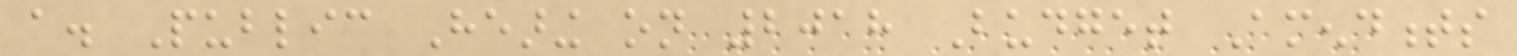a. Public Hearing on 2018 Budget Amendments
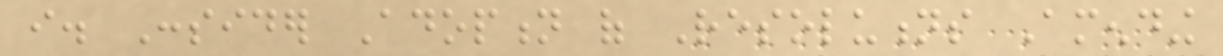i. Consider Adoption of Resolutions Amending
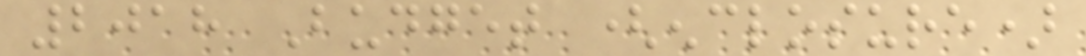2018 Budget (enclosure)
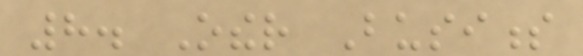8. Other Business
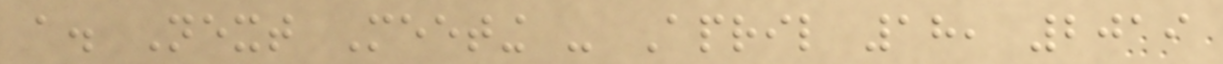a. Next Meeting - April 18, 2019
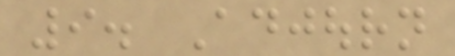9. Adjourn
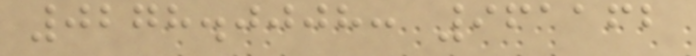0278.0008: 961162
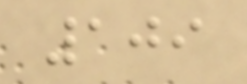109
